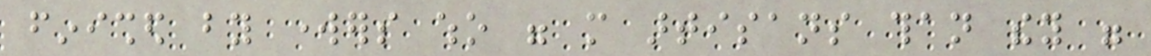finished by workers who were more artisans than they were
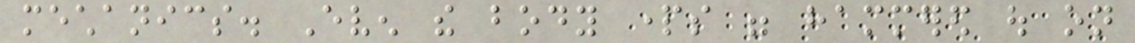mechanics. Even the body parts were hammered out on
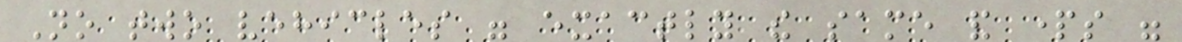No two vehicles were exactly the same and parts were
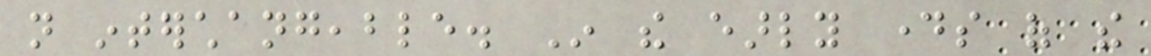not interchangeable. In the early days of the
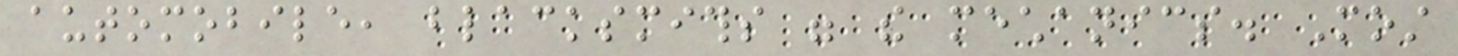automobile, blacksmiths were the mechanics. Most
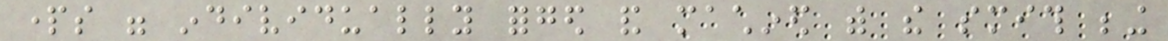parts were individually forged and machined with the smith being
